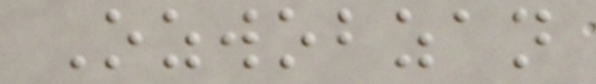Ozwobzan
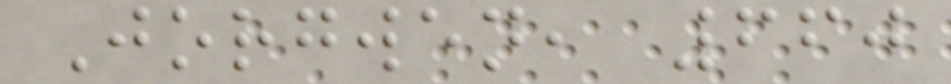Jorgwen, 660
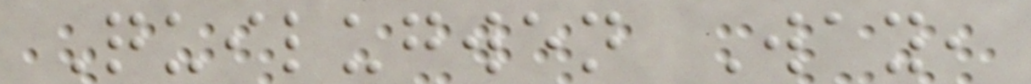Quilugwen Way,
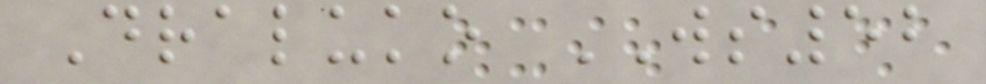Draluko WS52
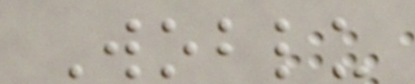Woblu
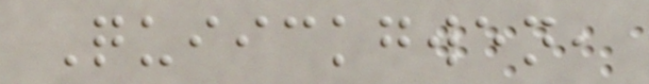Quiickgwen,
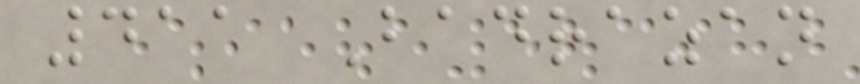411 Badrazan
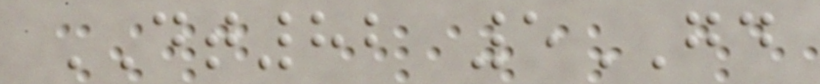DT82 5GD
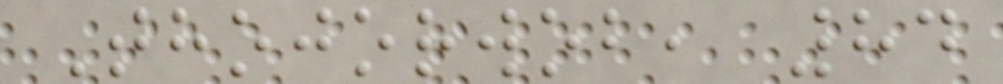Thojorwob, 84
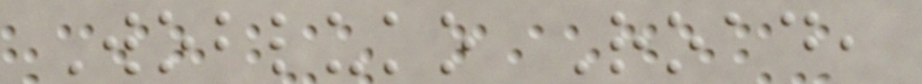Wobluko Road,
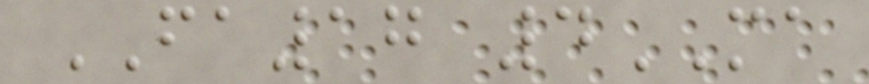FA17 4MA
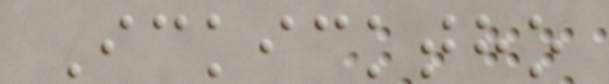Ickicktho
